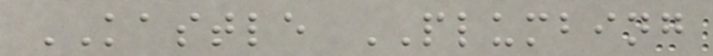KASTLE PLUMBING
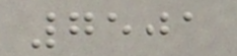7501
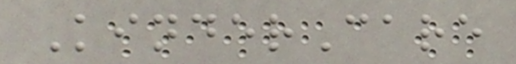KinderCare
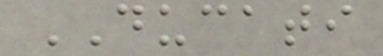DUCATI
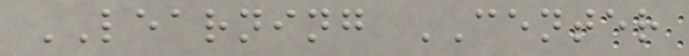LEARNING CENTER
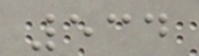534
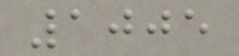1005
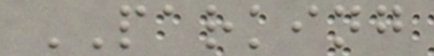PARKING
